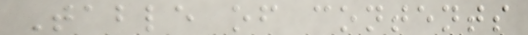Table of contents
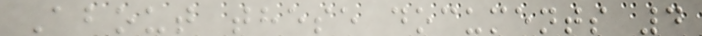About these documents 4
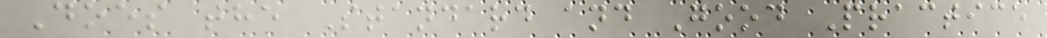Does the Standard and Good Practice
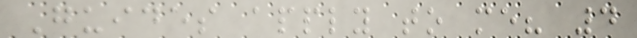Guides apply to me? 4
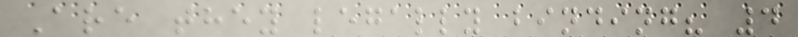Are they legally binding? 4
